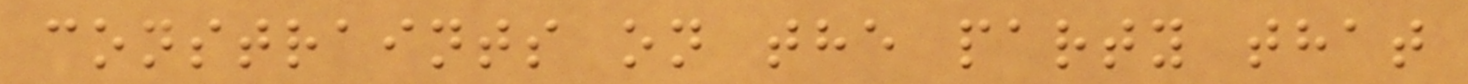constraints on the party that
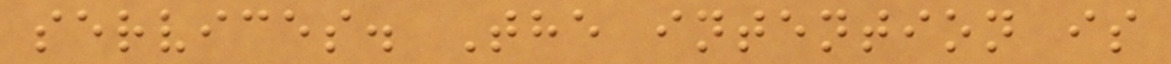services. The intention is
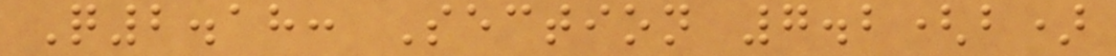Q2.18: Section 7.2(b)
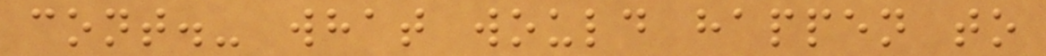cont.- what would happen to
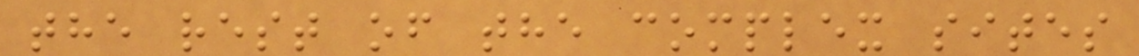the rest of the complex sites
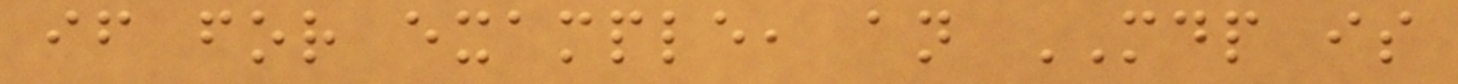if for example, an MDP is
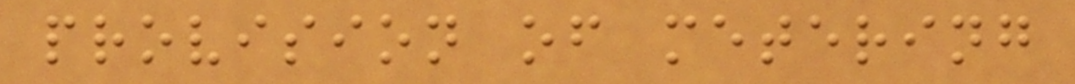provision of metering
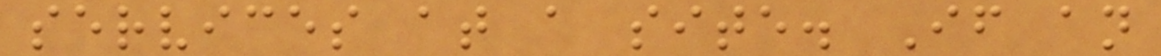services at a site. If an
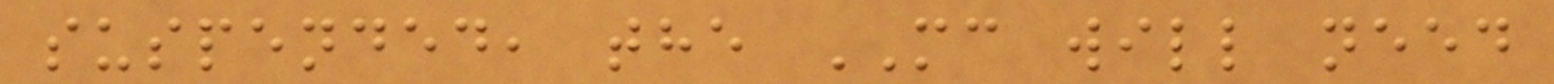suspended, the MC will need
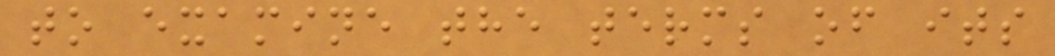to examine the terms of its
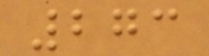273
